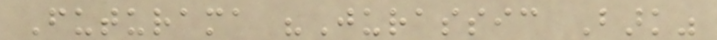Futurama "Jurassic Bark"
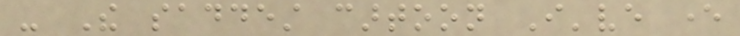- The saddest cartoon I've ever
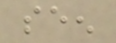seen
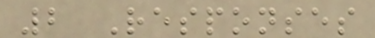2 Responses
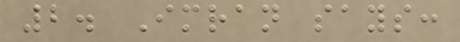2. Imran says:
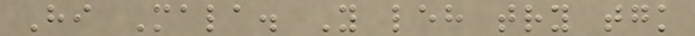Hi Mala. You leh try tgk
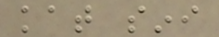kat sini
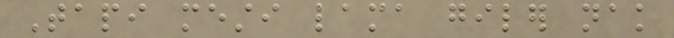Tapi mesti lama giler nak
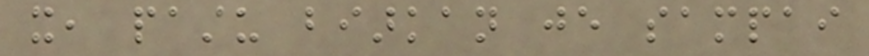it, pastu biarkan je sampai
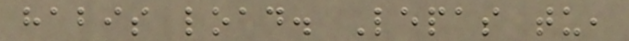habis load. Lepas tu,
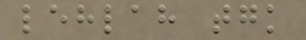lehlah tgk
